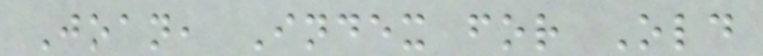Joan, Index for Old
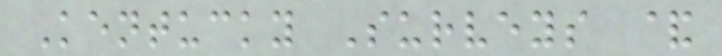Kentucky Surveys &
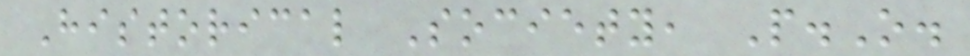Historical Society, P.O.
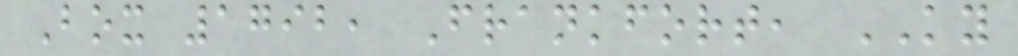Box 1792, Frankfort, KY
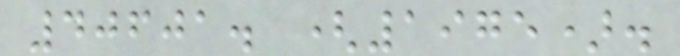40601. (1975).
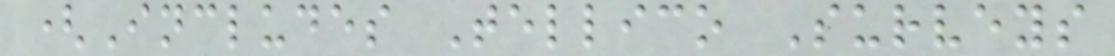(Includes Tellico Surveys
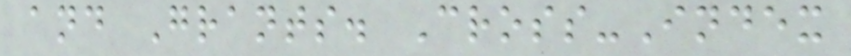and Grants. Cross-Index
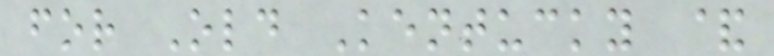for Old Kentucky &
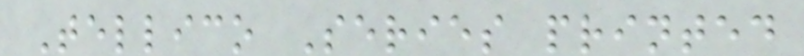Tellico Series printed
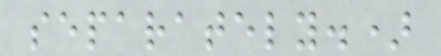separately.)
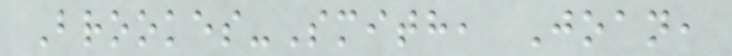Brookes-Smith, Joan,
